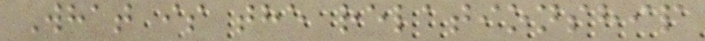What is the relationship
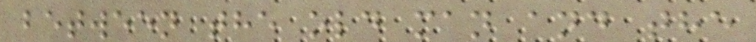between the old man and the
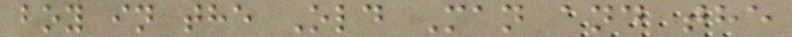boy in the Old Man and the
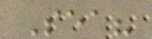Sea?
